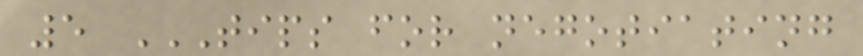5 TIPS FOR NEGOTIATING
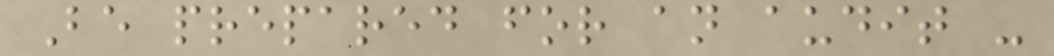Be prepared for an audit -
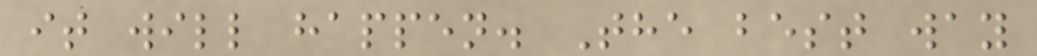it will happen. The best way
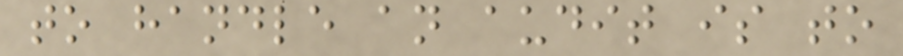to handle an audit is to
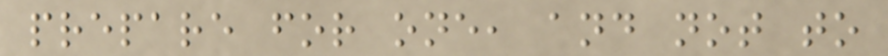prepare for one, and not to
